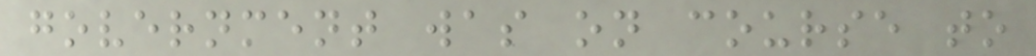government was on course to
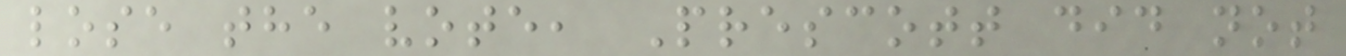lose the vote, Prescott did not
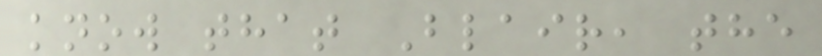know that Blair, the
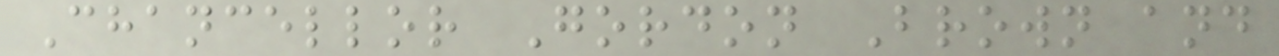Chancellor Gordon Brown and
